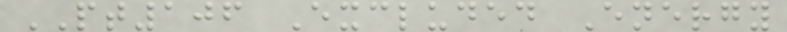PT106 Excluded Energy
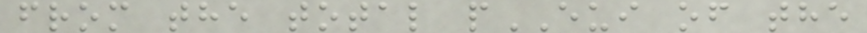from the total pEUI of the
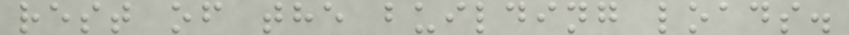rest of the building loads.
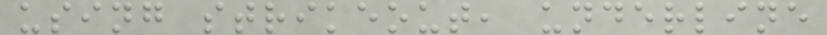using strikeout, underline
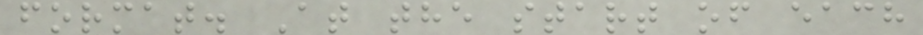format. At the start of each
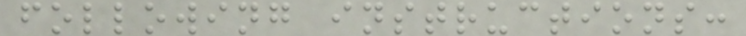following instructions:
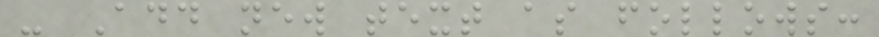- Add new text as follows:
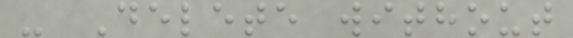- Delete without
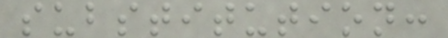substitution:
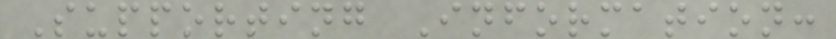Supporting Information:
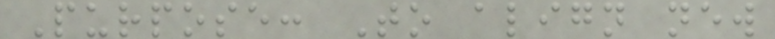Purpose: To align new
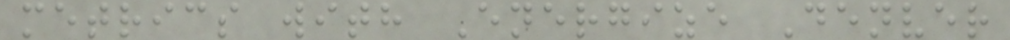metrics with Energize Denver
